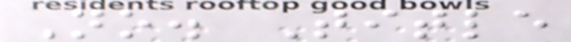No. Title
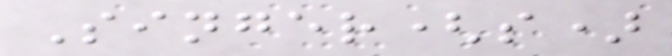Singer(s)
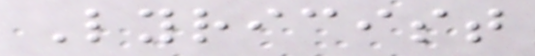Lyricist
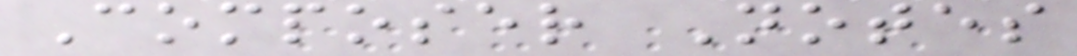Composer Notes
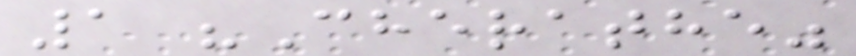1 "Cherathe"
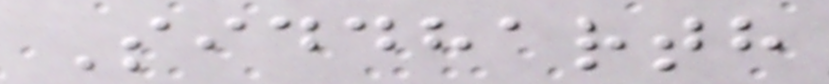Siddharth
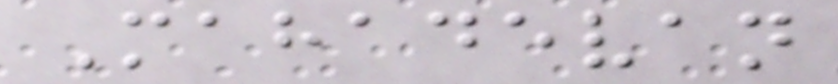Mahadevan
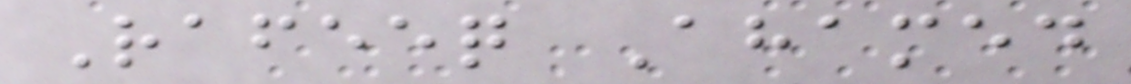Rafeeq Ahamed
